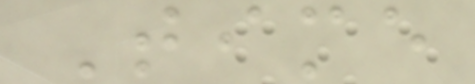Time
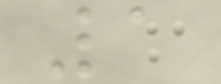1
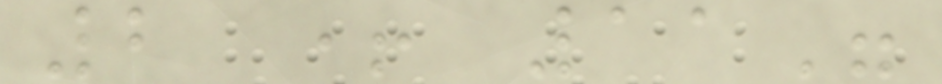2 + 11"
